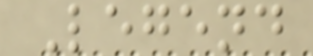Legend
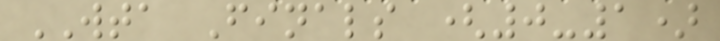WTA Finals (0-1)
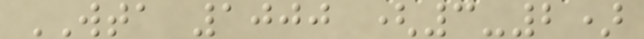WTA 1000 (3-2)
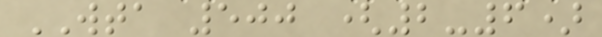WTA 500 (2-6)
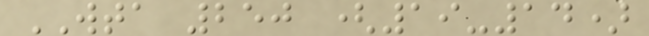WTA 250 (19-14)
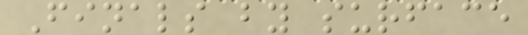Finals by surface
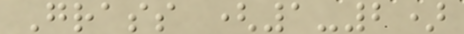Grass (1-2)
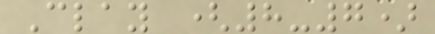Clay (8-7)
